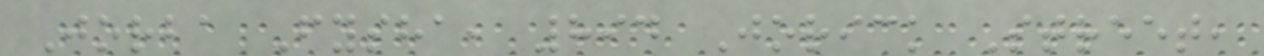Jorba Fysha, 894 Jorick Street,
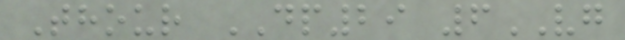Thour DP29 6VG
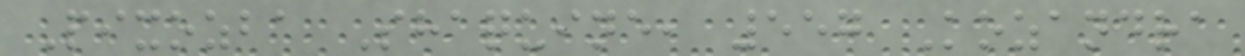Pixozba Shaquine, 557 Kozandra
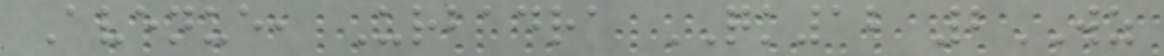Avenue, Urbadra QK12 2WZ
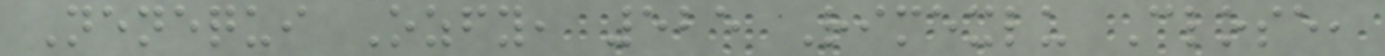Nenequi Ozfy, 525 Rimexlu Close,
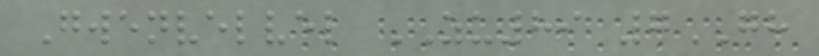Gwenvelvel ZU89 7GH
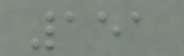151
